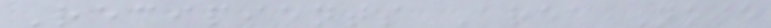Recipients Area Note
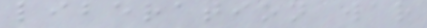liberation war
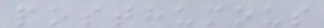posthumous
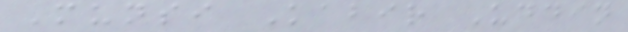Munsi Kabir Uddin
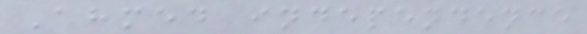Ahmed independence
